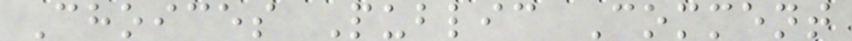Choices Public Comment
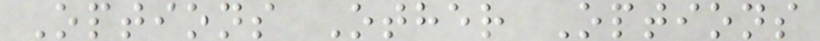Options Other Options
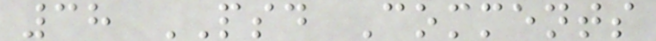38 PSD Comments
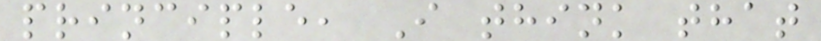principle, I think that
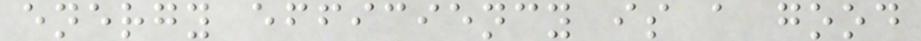energy efficiency is a good
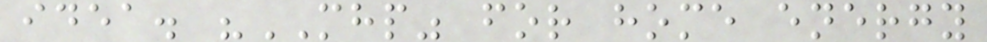idea. "MHP" for home energy
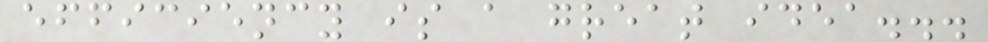efficiency is a great idea...
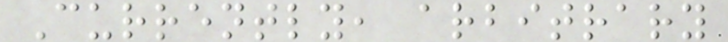Currently, arbitrary
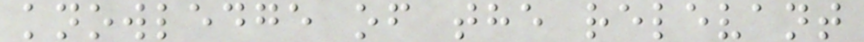knowledge of the relevant
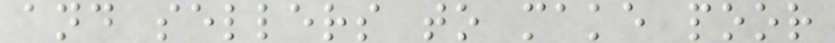and sellers to make poor
